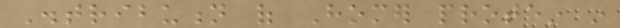Distribution of Homer protein in
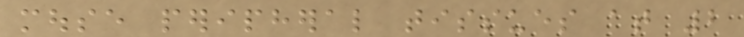mouse peripheral tissues at 2
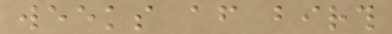weeks after birth
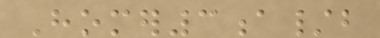Homer3a/b
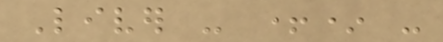Liver - +* -
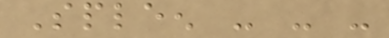Spleen - - -
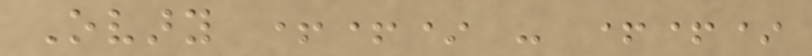Ovary ++* - ++*
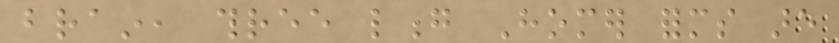brain, three long Homer forms are
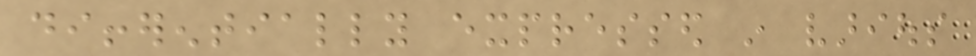differentially expressed in various
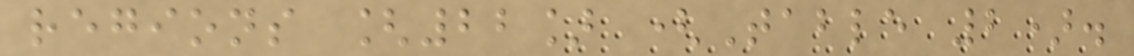regions [22] (Table 2).
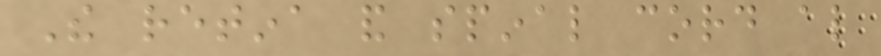The retina and spinal cord also
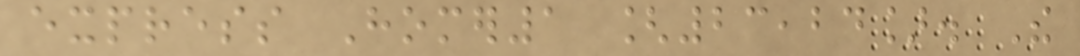express Homer1 [23,24]. The
